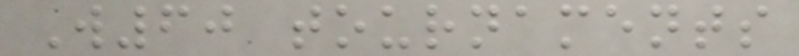W60 tournaments
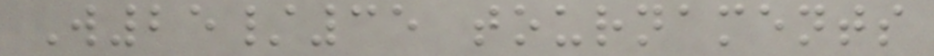W25/35 tournaments
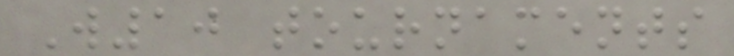W10 tournaments
